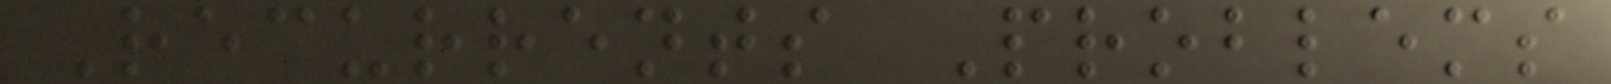Recurrents Problems
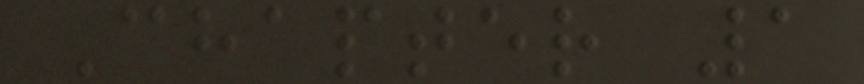Chapter 1
